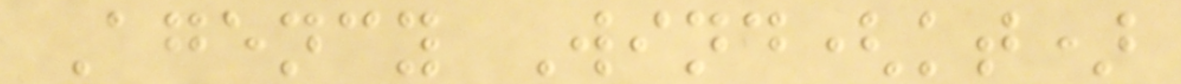Agency Wind(kt)
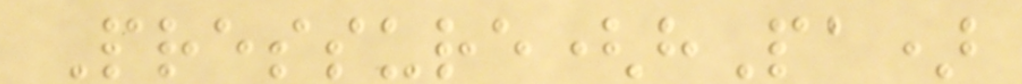Pressure(hPa)
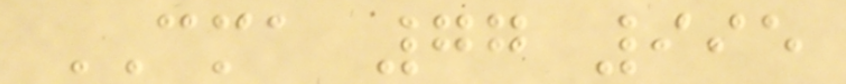CMA 77 995
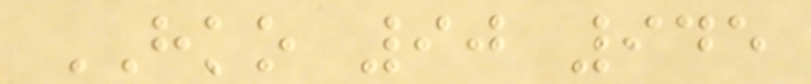HKO 90 945
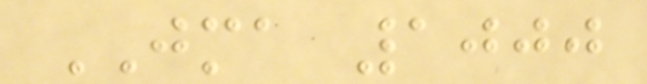JMA 1000
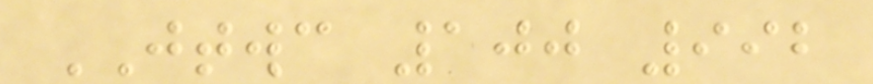JTWC 100 992
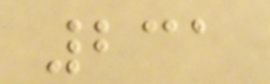231
